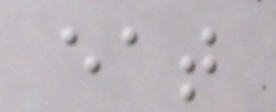eat
